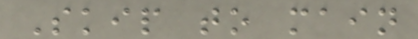Skip to main
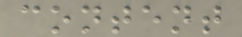content
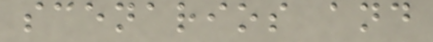scenarios and
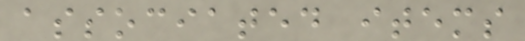associated items
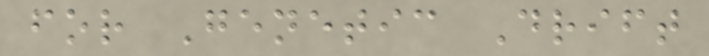for Genetic Drift
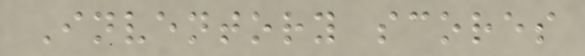Inventory scores
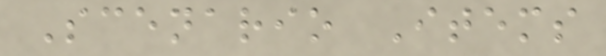Scenario Items
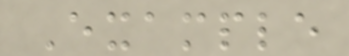Example
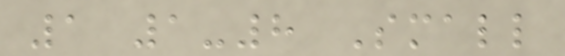1 1-8 Small
